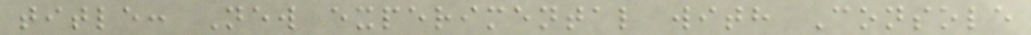title: New experimental with Console
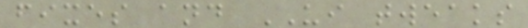fixes and UI tweaks
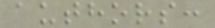authors:
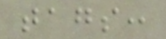tags:
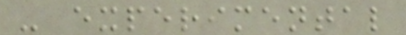- experimental
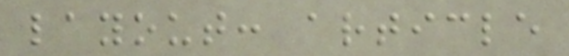layout: article
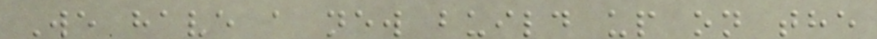We have a new build up on the
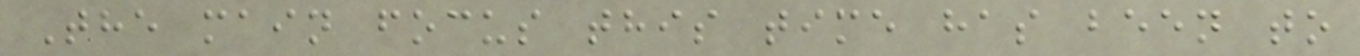The main focus this time has been to
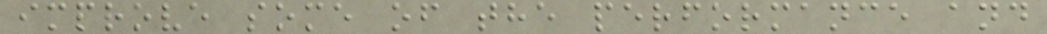improve some of the performance and
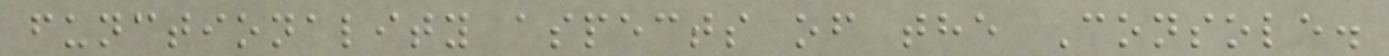functionality aspects of the Console.
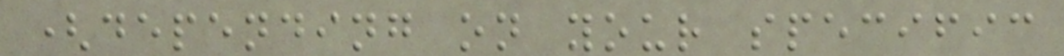(depending on your specific
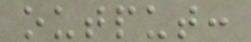output:
